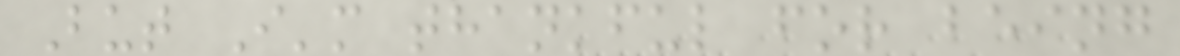But I'm thankful for being
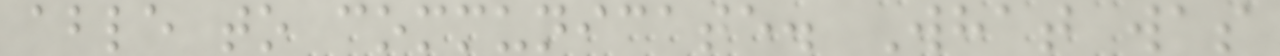able to communicate. What was
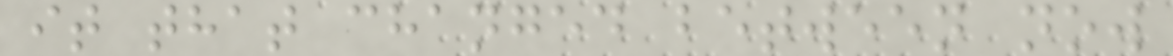it that changed between now
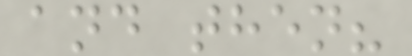and then?
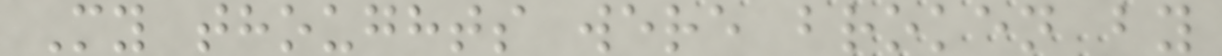My thoughts were broken by
